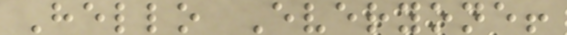Hello Everyone!
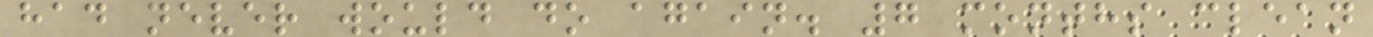had never would do again. 7 months clean
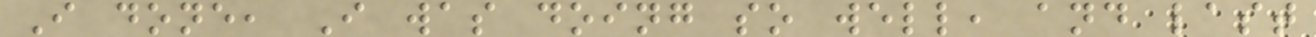I done, I was doing so well, and last
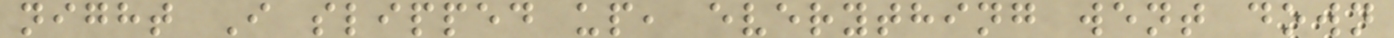night I slipped up, everything went down
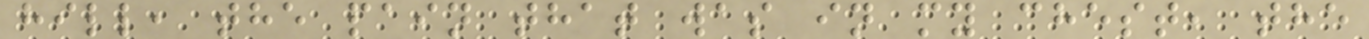hill, the pain that was in my chest, the
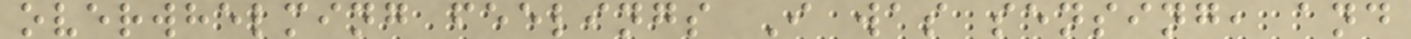overwhelming feelings I was sensing, and
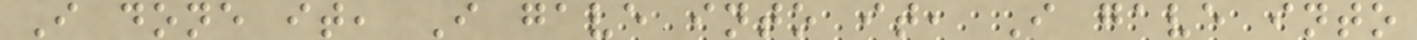I done it, I gave into it, I gave into
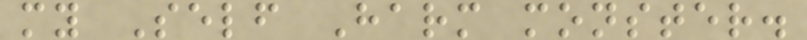my Self Harm monster.
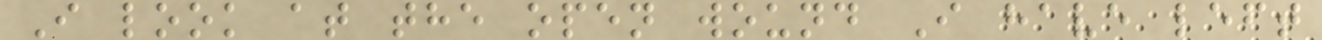I look at the open wound I have left
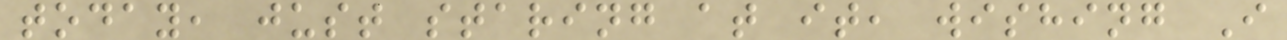today, just staring at it, wishing I
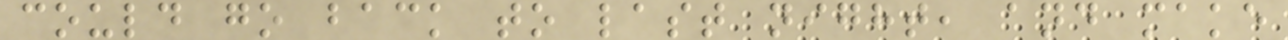could go back to last night, and make
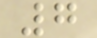7
